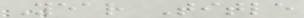Year Title
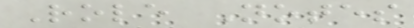Role Notes
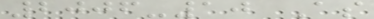2006-10 As
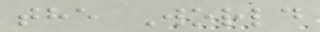the World
